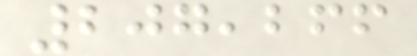207,266
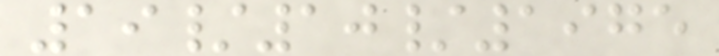19/10/1975
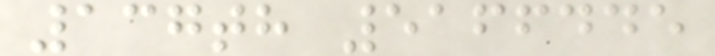137th 5166445
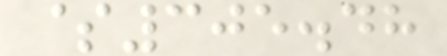$305.48
